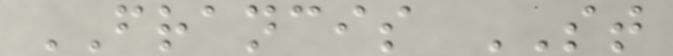FRANCIS ST
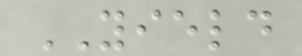YIELD
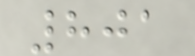801
